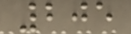205
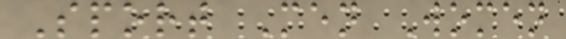Sport Men Women
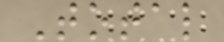Total
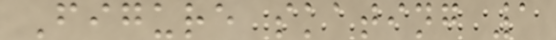Figure skating 1
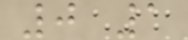0 1
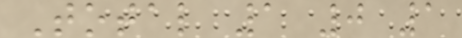Total 1 0 1
